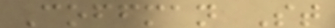Coffman St
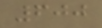600
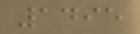1495
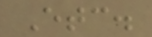Etc.
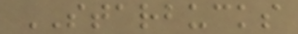STARBUCKS
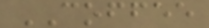COFFEE
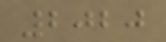2020
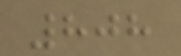808
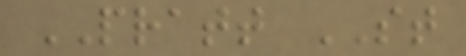PRATT ST
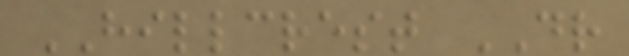HILLCREST DR
